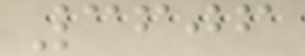3606
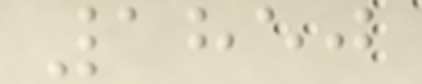1850
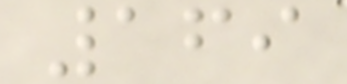169
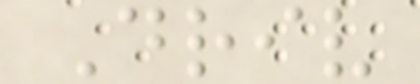Driv
